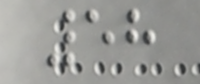58
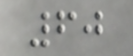60
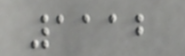1112
